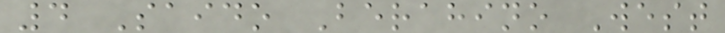4 Saido Berahino West
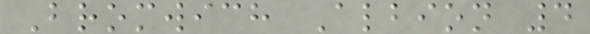Bromwich Albion 4
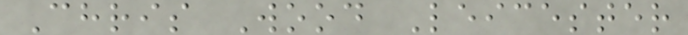Chris Wood Leicester
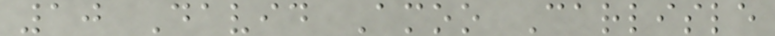10 David Amoo Carlisle
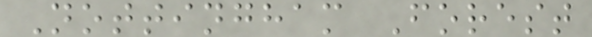Nottingham Forest
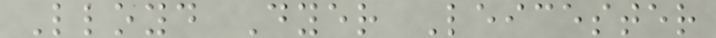Lloyd Dyer Leicester
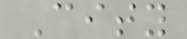City
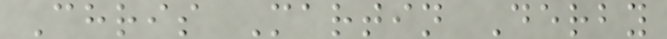Chris Martin Derby
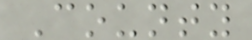County
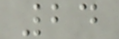24
